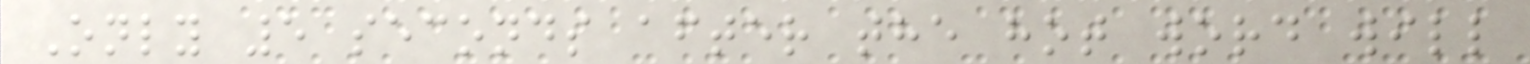Only 5 seconds after the hot word will
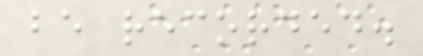be recorded.
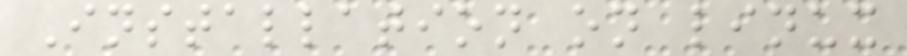Installation on linux
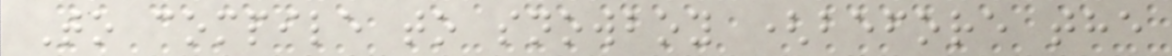To compile to snowboy (before the
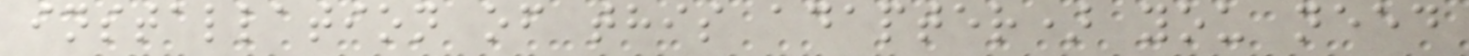installation of this adapter) you need
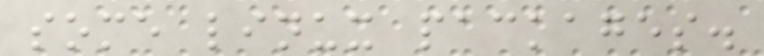some linux packages.
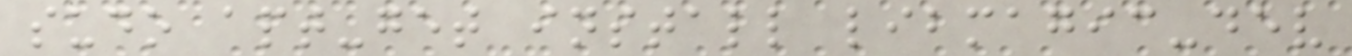sudo apt-get install libmagic-dev
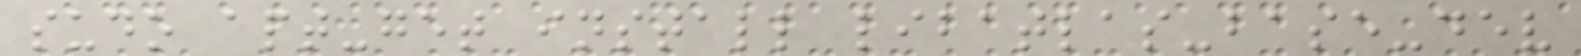sudo apt-get install libatlas-base-dev
